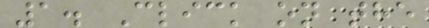1. Click on the
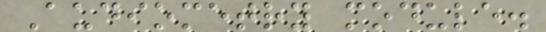Audiometry module.
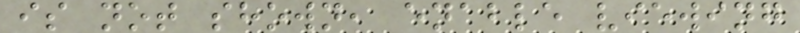is not shown, enable viewing
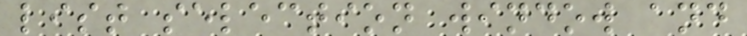list selection window and
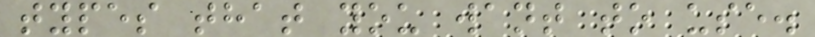types that you want to use.
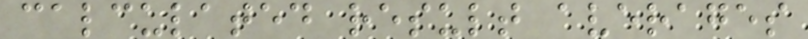calculated result averages
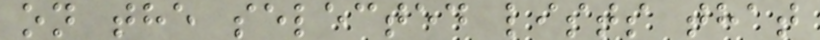on the selected lists that
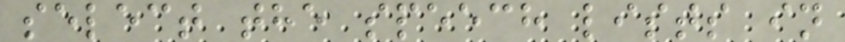select the speech lists in
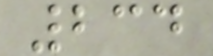234
